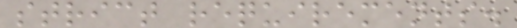strict requirements.
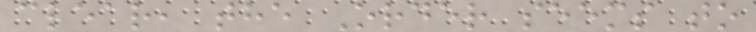clear, the Order seems to
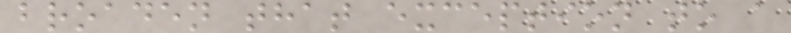broaden that exception to a
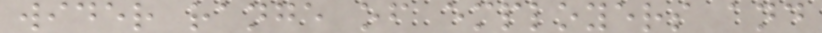wider range of employers and
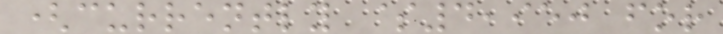(currently $4,950 for
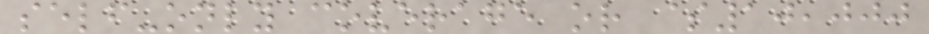self-only coverage or $10,000
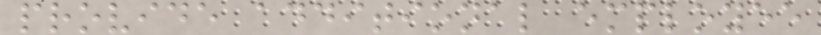provide additional employee
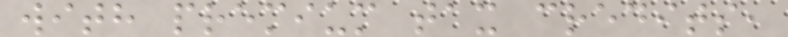with premium tax credits,
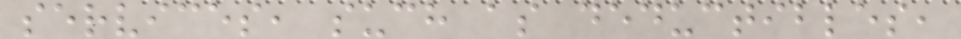services, such as deductibles,
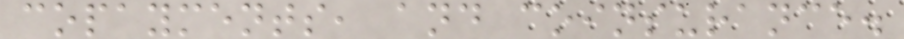copayments, and coinsurance.
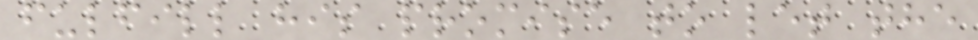fulfill his promise to let the
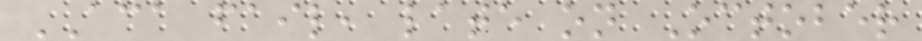ACA fail, late on October
